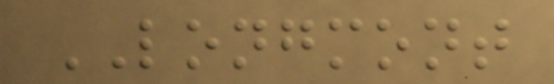LONGMONT
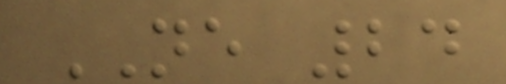NE 24
